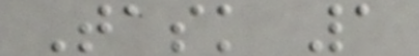Task 1
